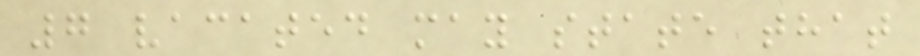7 vacated may state that
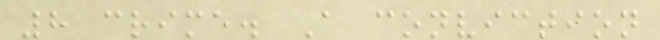8 crime. A conviction
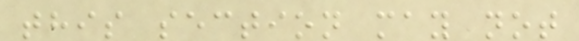this section may not
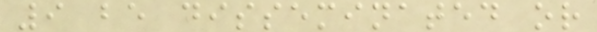9 be disseminated or
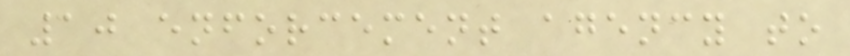10 enforcement agency to
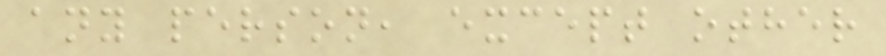any person, except other
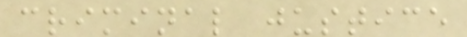criminal justice
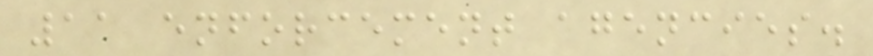11 enforcement agencies.
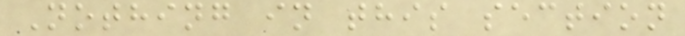Nothing in this section
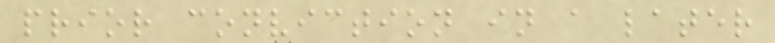prior conviction in a later
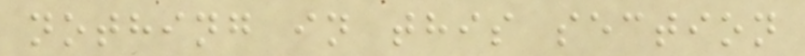nothing in this section
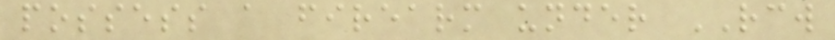possess a firearm under RCW
